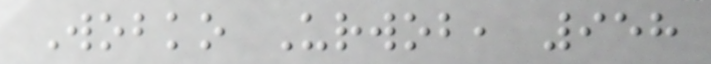Wobko Urwob, 958
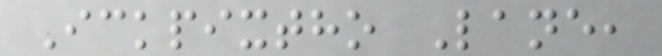Ickpixtho Lane,
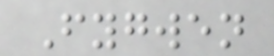Fygwen
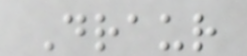Draur
